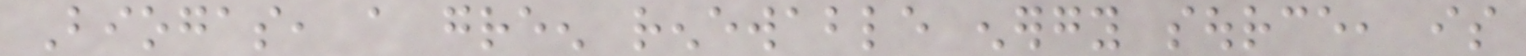Biogas, a green renewable energy source, is
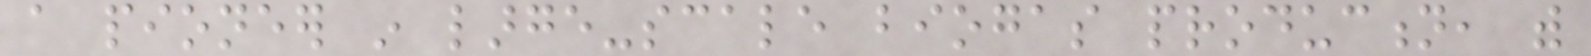a pioneer in large-scale biogas production, with
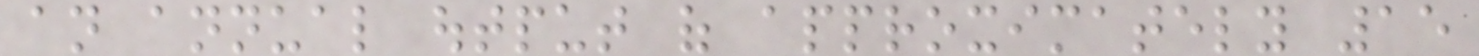an annual output of approximately 15
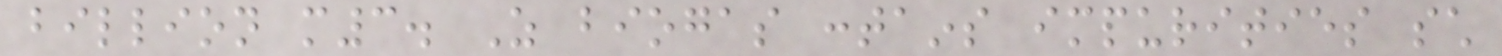billion m3. As biogas contains impurities such
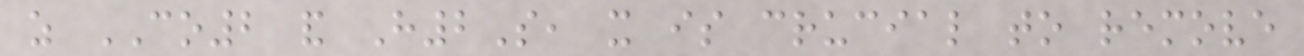as CO2 and H2S, it is crucial to remove
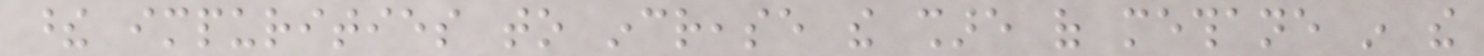these impurities to increase the share of methane in the
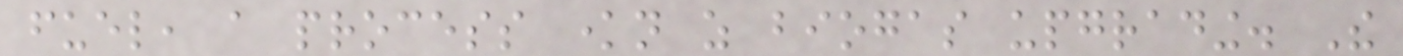fuel, a process known as biogas upgrading. The
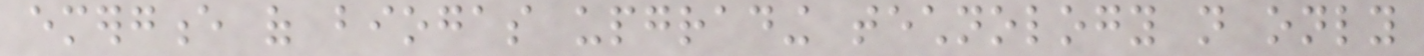emergence of biogas upgrading technology not only
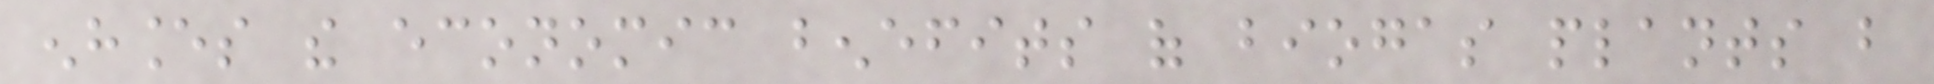enhances the economic benefits of biogas plants but
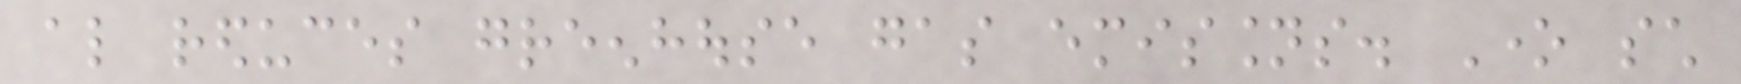also reduces greenhouse gas emissions. One such
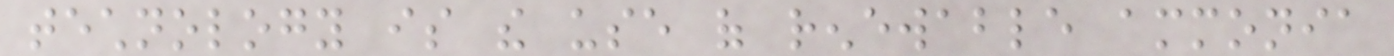technology is the use of renewable ammonia
